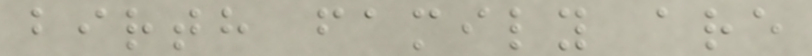birth family are
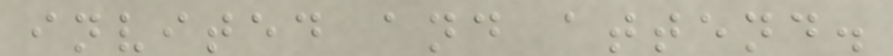invited and attend.
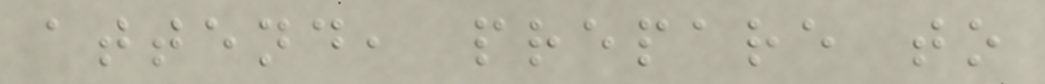attend, prepare to
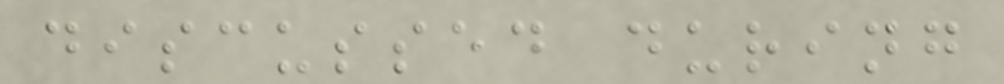discussed during
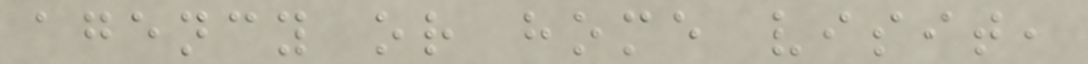agency or home visit,
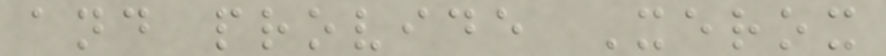and provide Xerox
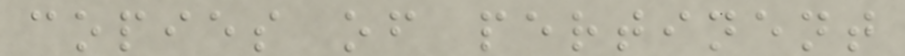copies of pertinent
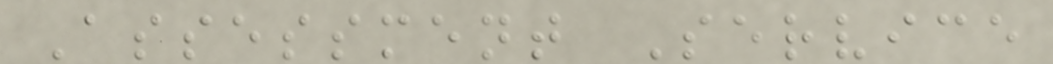Assessment Service
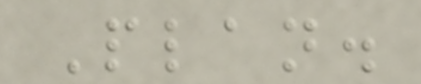Plan.
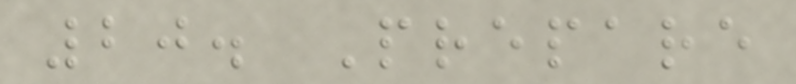20. Prepare
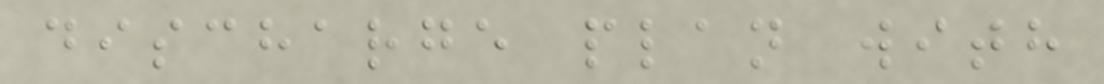discharge plan with
